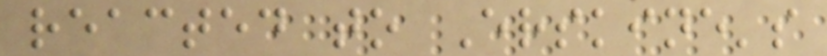reacted to Erskine's
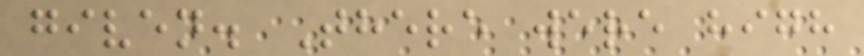given. There were high
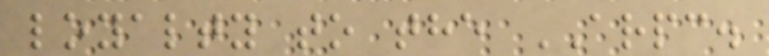loyalty to the ARPC.
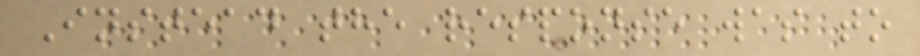Instead the response was to
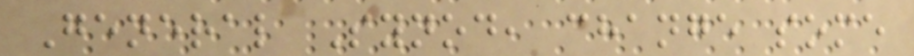General Synod, change some
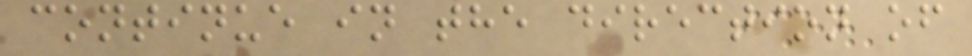continue in the direction of
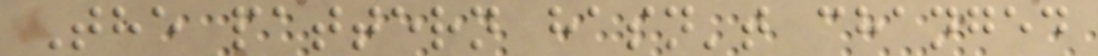The pattern hasn't changed
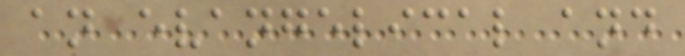an evangelical and
